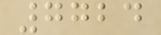7724
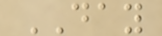DAY
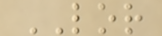LOR
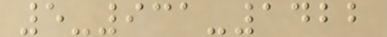5-931-1422
